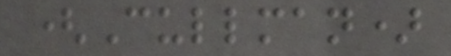(Cullman)
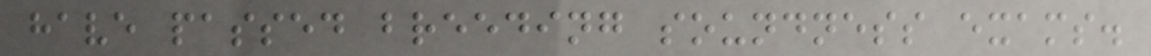have passed breeding soundness exams.
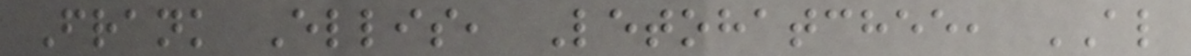Frank Ellis, Letohatchee, AL
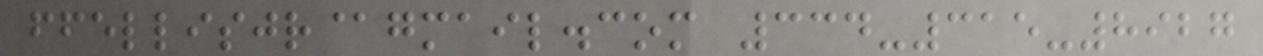ffellisjr@gmail.com 334-315-8927
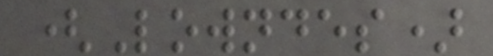(Lowndes)
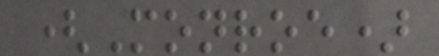(Monroe)
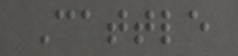Cattle
